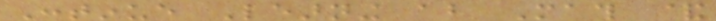Continue Learning about Math &
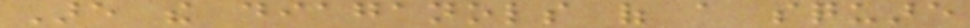Are the diaganols of a square
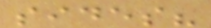sides?
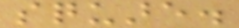square.
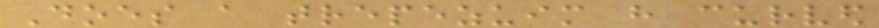Does a trepezuim have curved
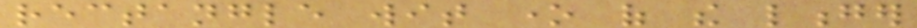rectangle wit one of the longer
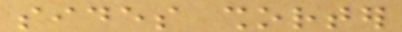sides shorter
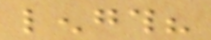length?
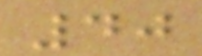40
